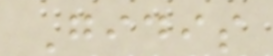Gidis
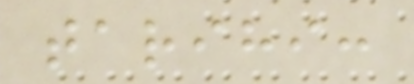tarihi:
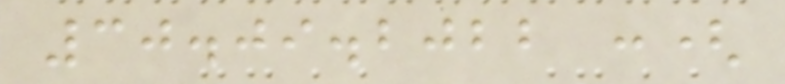30.09.2022 :(
